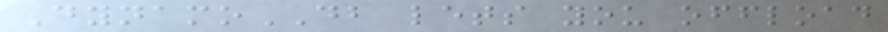DynamoDB lets you offload
